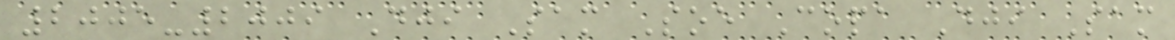2005-2009 Dji Sam Soe Copa Dji Sam
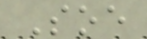Soe
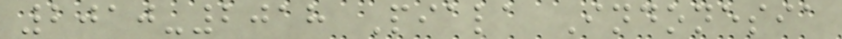2010-2018 Piala Indonesia
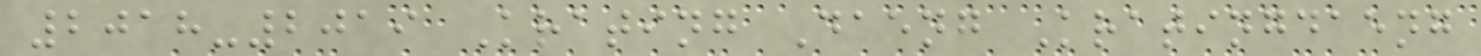2018-2019 Krating Daeng Kratingdaeng
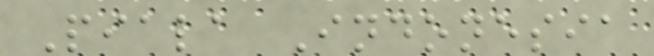Piala Indonesia
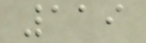119
